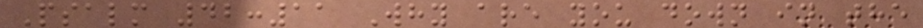Psalm 42:11 Why are you down in the
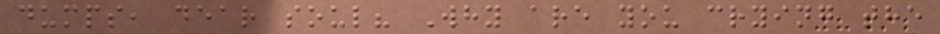dumps, dear soul? Why are you crying the
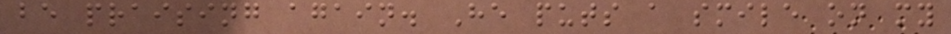be praising again. He puts a smile on my
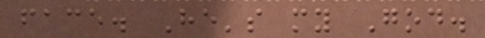face. He's my God.
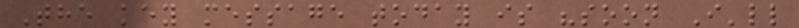The key message today is "soon I'll
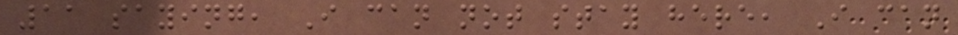11 saying, I can not stay here, I can
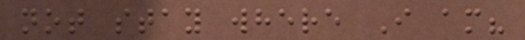not stay where I am?
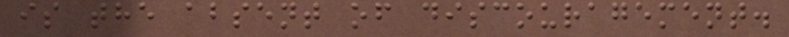is the absent of discouragement.
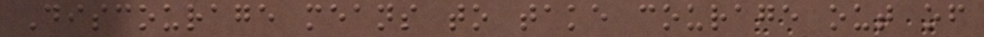Discourage means to take courage out of
